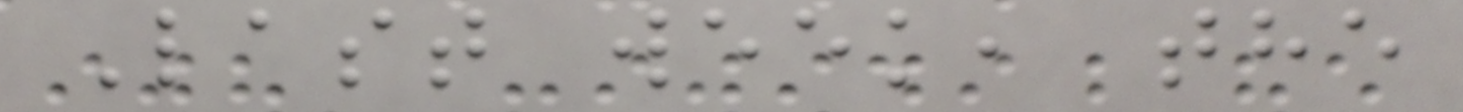Last week, the
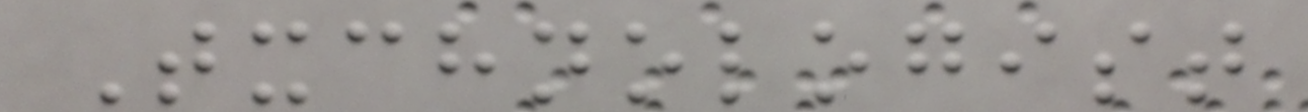Txchnologist
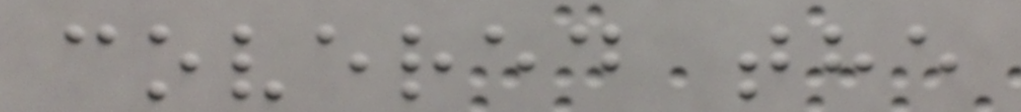covered the
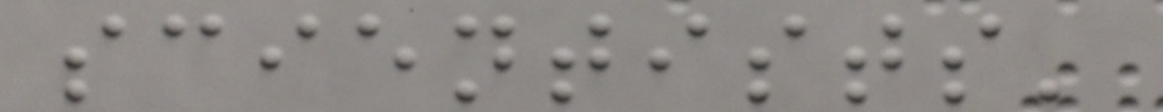scientists'
